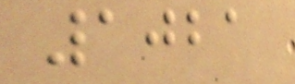1021
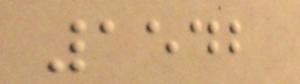1542
